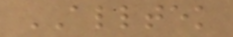ALLTEK
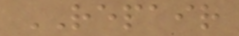REPAIR
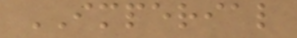IMPERIAL
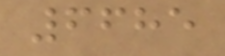6685
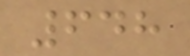648
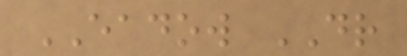EADOW DR
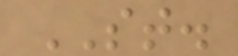ST.
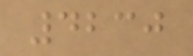4230
